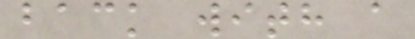back with a
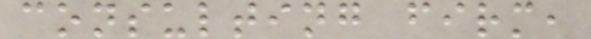consulting firm,
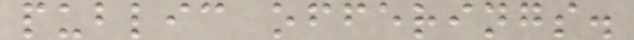public offerings.
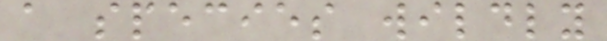a species wildly
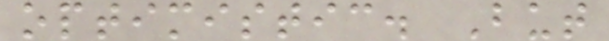optimistic. But
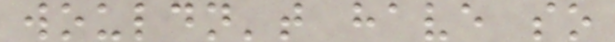wouldn't have so
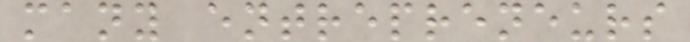many entrepreneurs
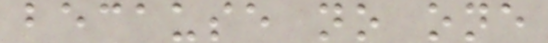because no one
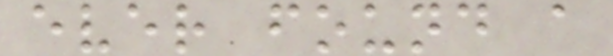ever found a
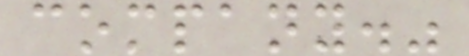company."
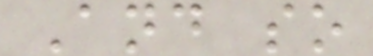And so
